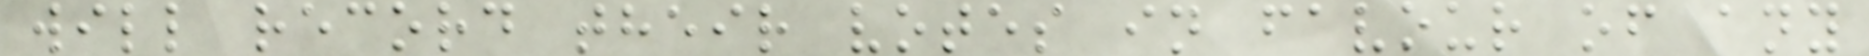will record their votes in favour of any
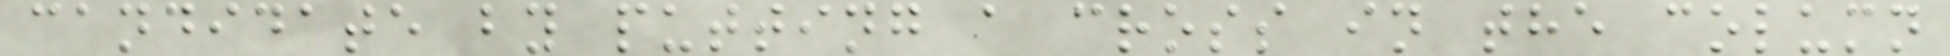candidate by putting a cross in the column
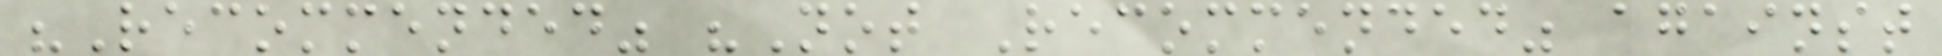"Recommended" "Not Recommended" against
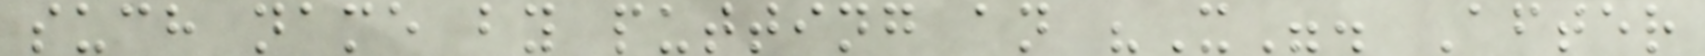such name by putting an "X". After
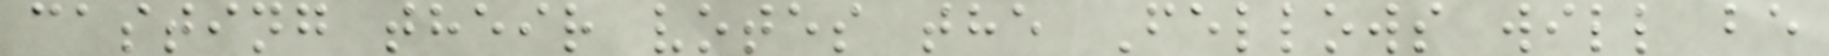casting their votes the Fellows will be
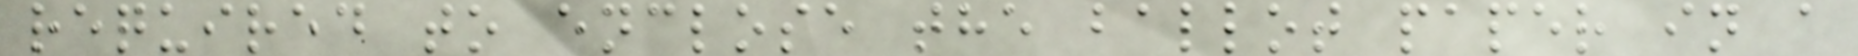required to enclose the ballot paper in a
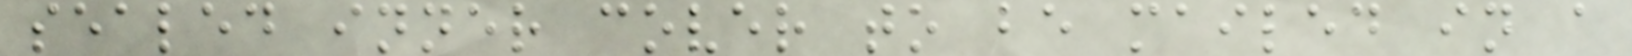sealed inner cover to be mailed in a
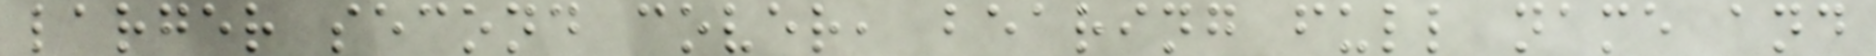larger second cover, bearing full name and
